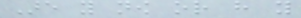Are you now or have you
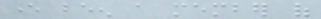ever been a member of
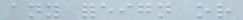any foreign or
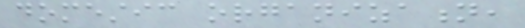domestic organization,
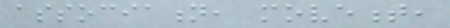association, movement,
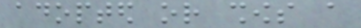adopted or shows a
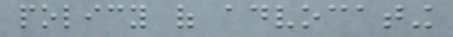policy of advocating
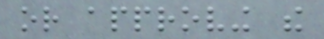or approving the
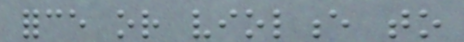force or violence to
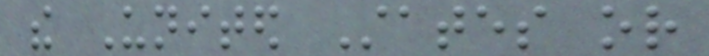the United States or
